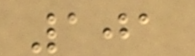101
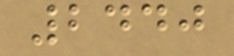2440
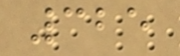325
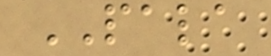PALA
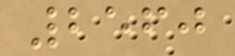2560
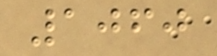1060
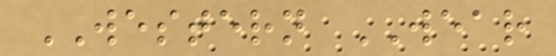WESTERN WEAR
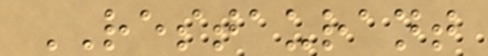RESTAURANT
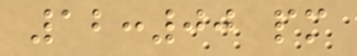12:00 pm
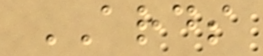ARDS
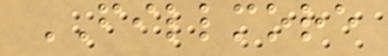FILLMORE
